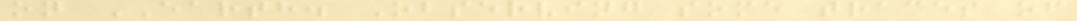on EARTH. Observing some traces of
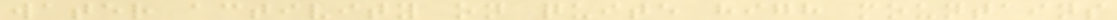water activity on quite high mountains
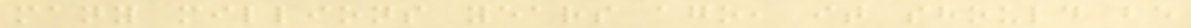many millions years ago, it should be
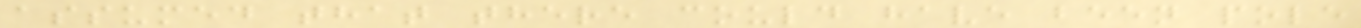assumed that there could have been pole
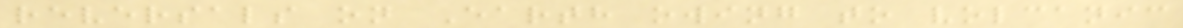reversals on Earth owing to volcanic
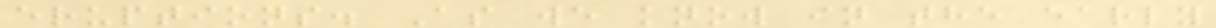eruptions. As we know in the early
